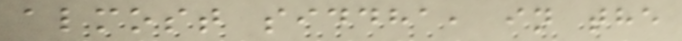almost siddha, in the
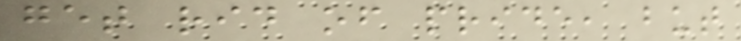get rid of pride, but
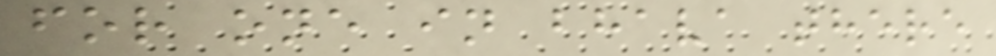for one in bhava there
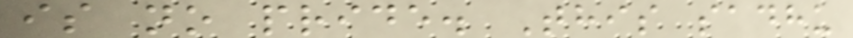is no pride. This sadhu
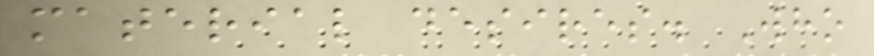material desires. Who
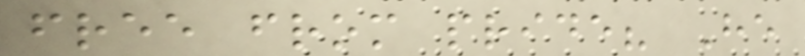free from pride? He
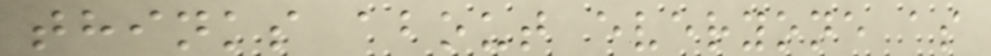thinks about everyone as
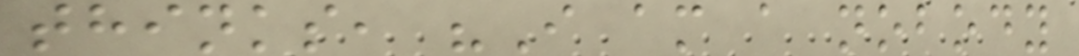thinks, "I am a nobody
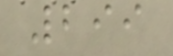299
